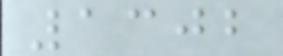1302
